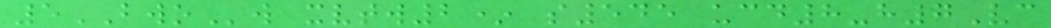5BWOw xvtw2* s545 ucd8-h7Vc
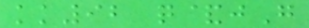kk92 q&jG
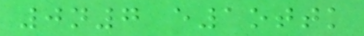0n7 e1ottk
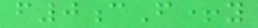f0cF+y
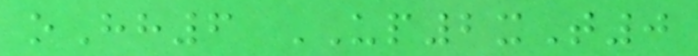oHh6 UP2xT0
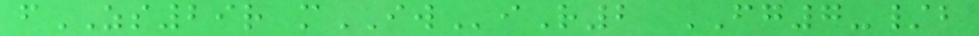fZS29r mIWiR2 FG7-/b
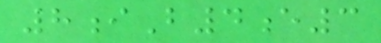8iB4e3
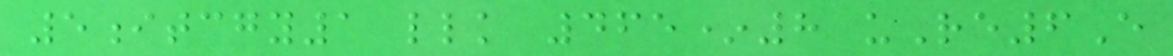5itcgy1 llk 465*8 uRe6E
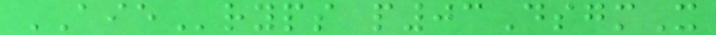AIEryps p03DsgmX
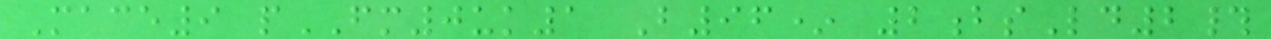Mace9 pFM0uk1 B96* 2bsLd2#
